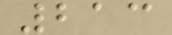213
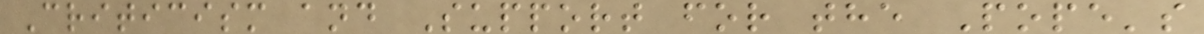Criticism and Support for the Pope's
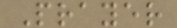Prayer
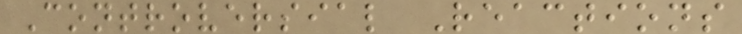Controversial Reactions
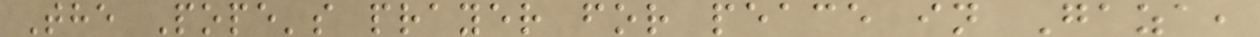The Pope's prayer for peace in Gaza,
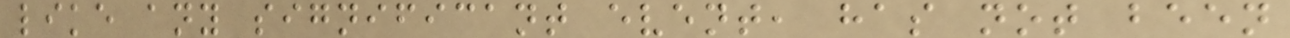like any significant event, has not been
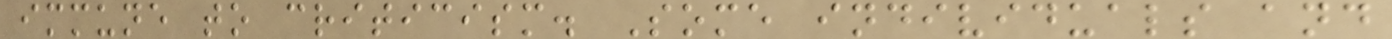immune to criticism. Some individuals and
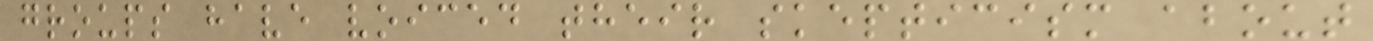groups have voiced their skepticism about
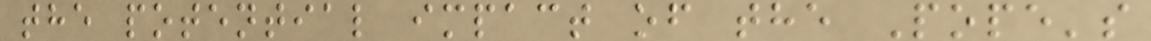the potential impact of the Pope's
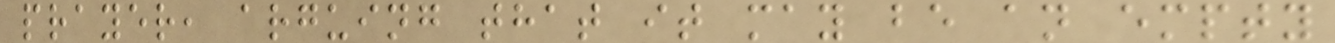prayer, arguing that it may be an empty
